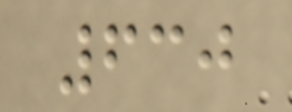630
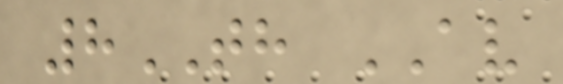8TH AV
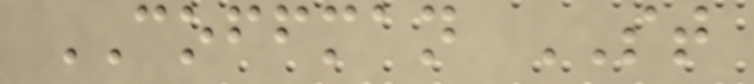COFFMAN ST
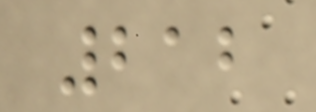212
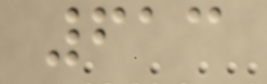613
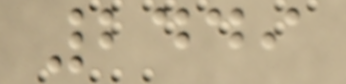2449
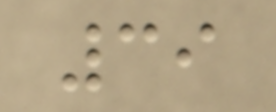39
